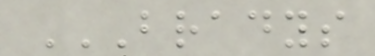BRADYS
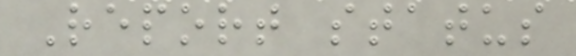Report status
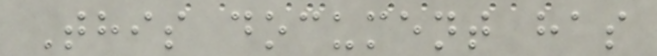This document has
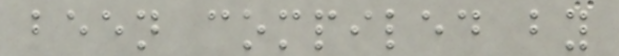been compiled by
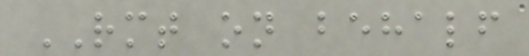RMT on behalf
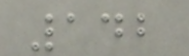142
